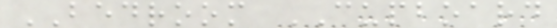BEDROOM CUPBOARD
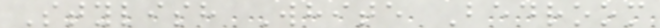Stylish White Bedroom
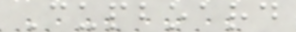Cupboard
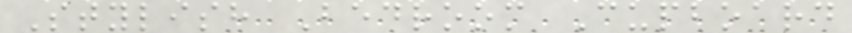Stylish Bedroom Cupboard
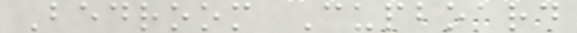Bedroom Cupboard
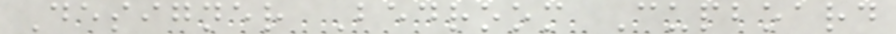Designer Bedroom Cupboard
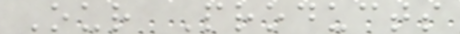Our Products
